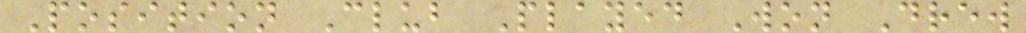Position Club Played Won Drew
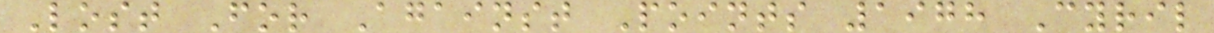Lost For Against Points 1978 Cyril
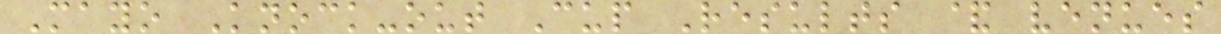Mayo Knock-out Cup Results & venues
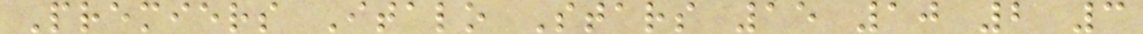Premiers Italo Stars 15 10 2 3
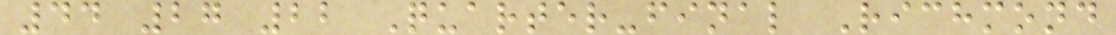44 27 22 Quarter-final Richmond
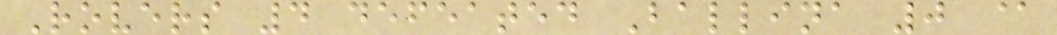Rovers 4 defeated Ballina 0 @
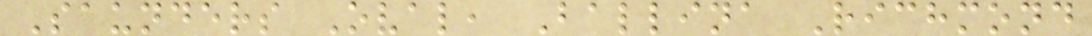Saunders Oval, Ballina Richmond
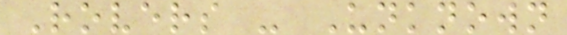Rovers - Unknown
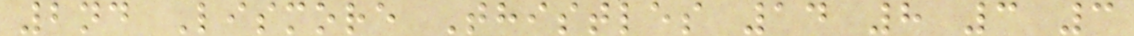2nd Lismore Thistles 14 8 3 3
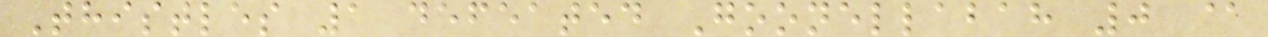Thistles 1 defeated Goonellabah 0 @
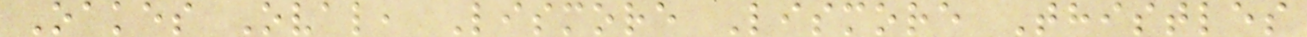Oakes Oval, Lismore Lismore Thistles
